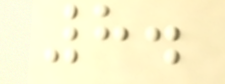8.
